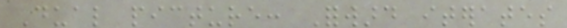Dual picture: Forward iterates
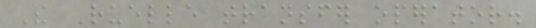The Ruelle transfer operator.
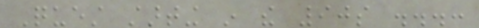Quest starting in the 90s ...:
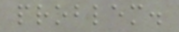problem.
